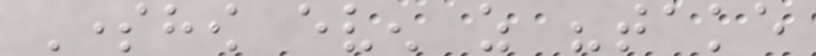Somehow even as "take
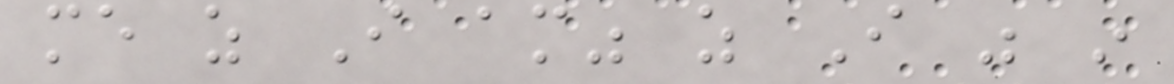me as I am" as I was in
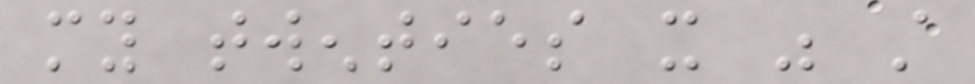my twenties it was still
